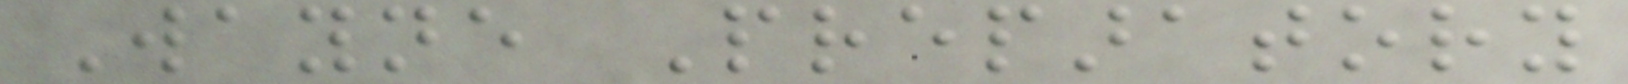Wayne Preparatory
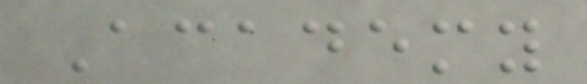Academy
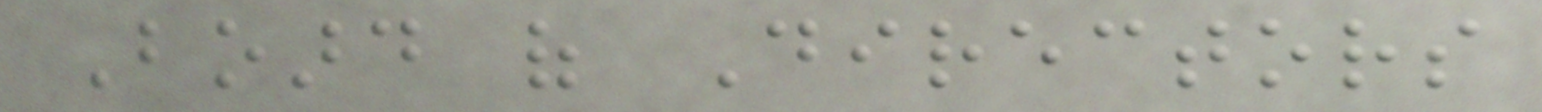Board of Directors
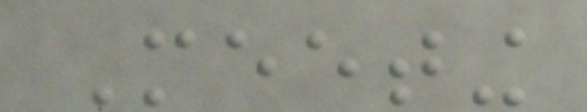Meeting
